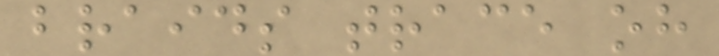braids trace oh
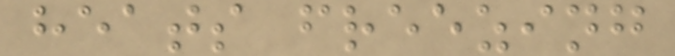heats freezing
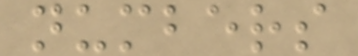numbers
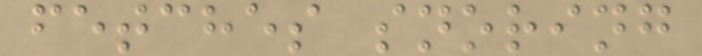fetches snoring
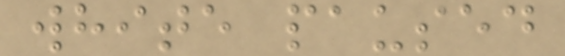white paused
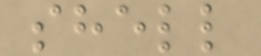shell
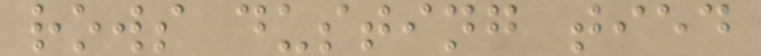rows dusting tied
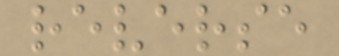reverse
